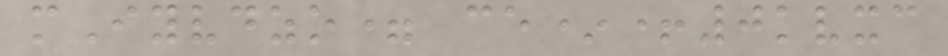mIyvdzo= ce*+0kvxc
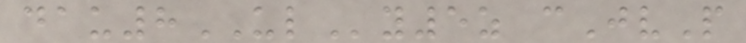dau8ULy5z cJvP
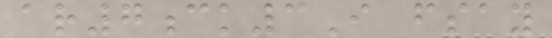ar7ck3I fsay
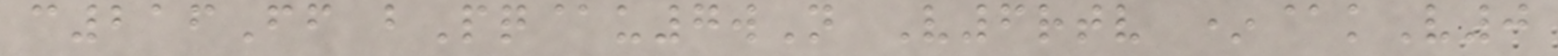c216Ff bPq@u7wN V6rtv *@kV0
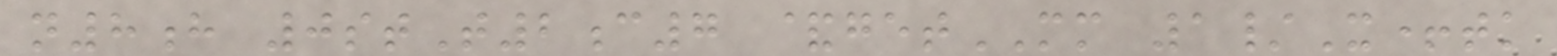n8h 0stT2c7 &getMM 1/X+tk
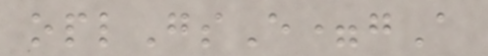oplGsE=gA
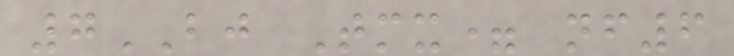7BJ Tmx= nf6
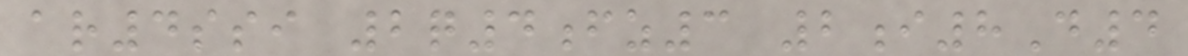ar4ssi 2q4fz3 2i8D4
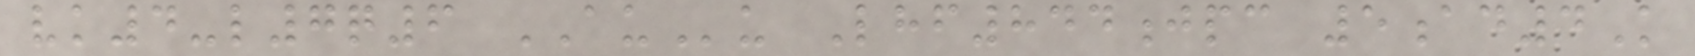vk4-l7q6 AUu Lhf844jpc 5ad4K
